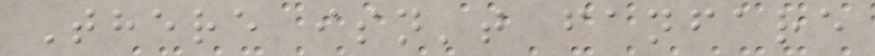There isn't fanfare
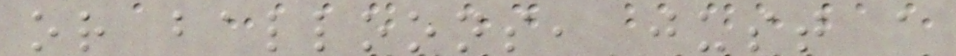or balloons, just a
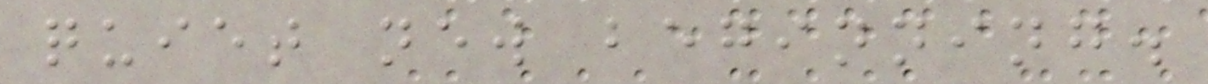quiet new beginning.
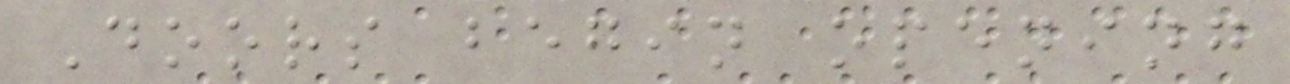Doors begin opening
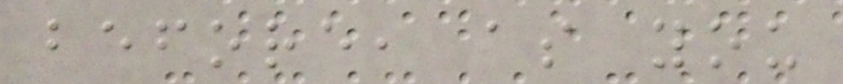before, as you
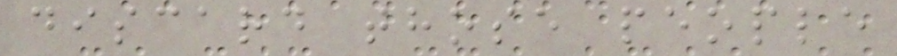discard those people
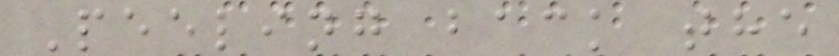Peeling back the
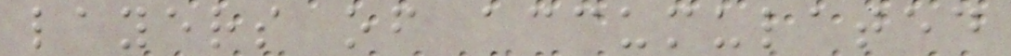layers of accumulated
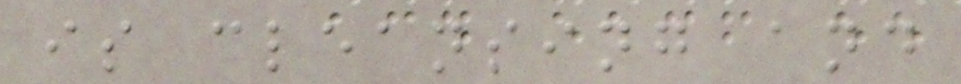is cleansing and
